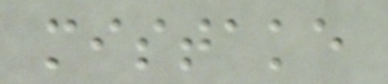mistake
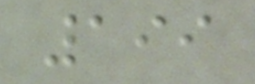199
